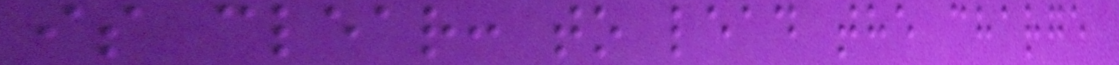is clear: to lead the charge
